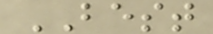BEST
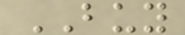BUY
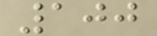100
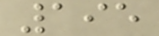195
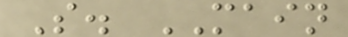S. MAIN
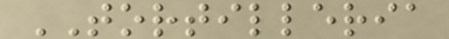TORTILLERIA
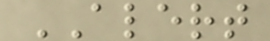ALERT
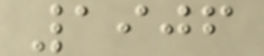1906
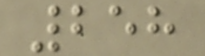258
